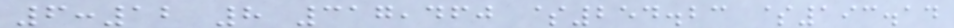6:12 8 317,460 $254.23 $193.14
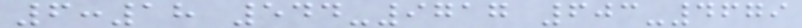6:18 544-9717 603-4679
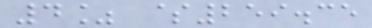4% $259.35
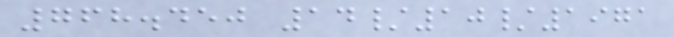768.450 14/10/1971
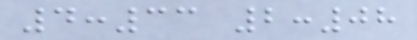4:33 2:08
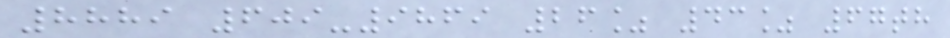8889 609-9869 26% 43% 67th
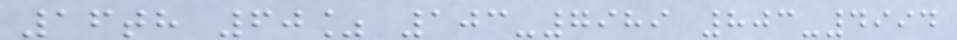16th 60% 103-7989 803-4994
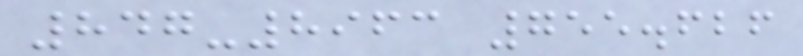847-8963 755.626
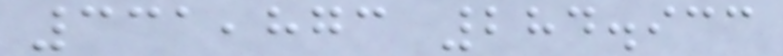331,873 284.933
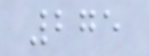275
